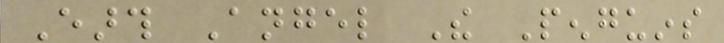Earth Angel The Penguins
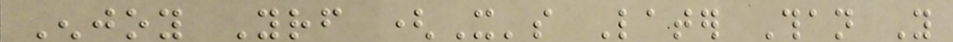Enjoy Yourself (It's Later Than You
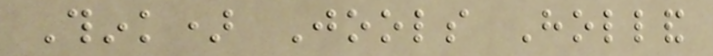Think) Jools Holland
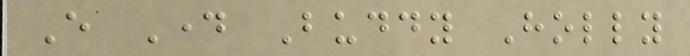Every Day Buddy Holly
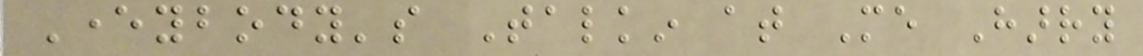Everybody's Talkin at Me Harry
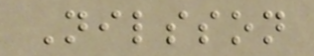Nilsson
